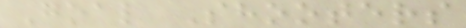Goal Shooters
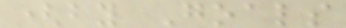(by Goals
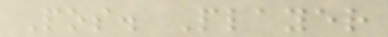Pos. Player
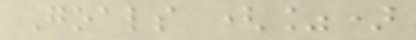Goals (%)
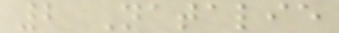2 Natalie
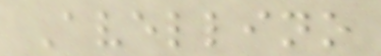Avellino
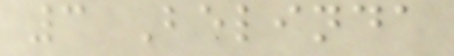3 Belinda
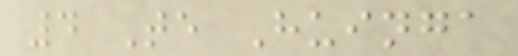4 Te Huinga
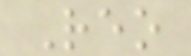Reo
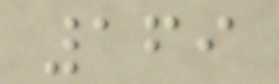169
